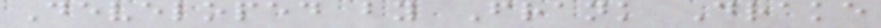Developed by Frank Drake
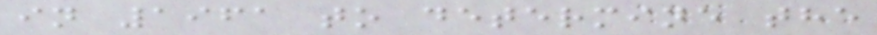in 1961 to determine the
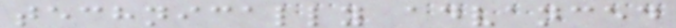technically advanced
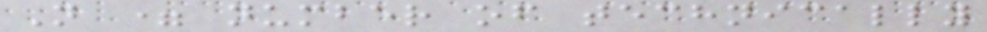N = number of technically
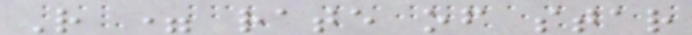R = rate of star
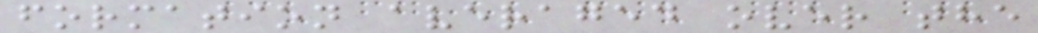formation averaged over the
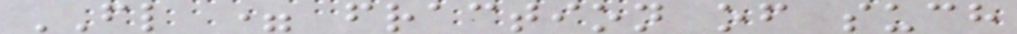FL = fraction of such
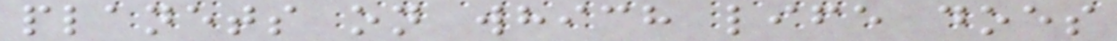planets on which life does
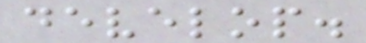develop.
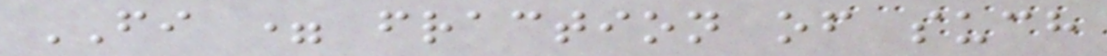FI = fraction of such
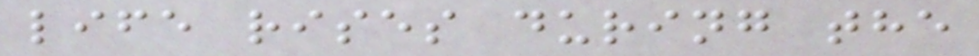life rises during the
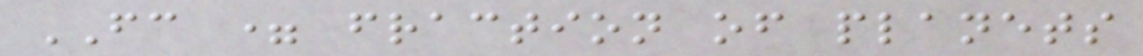FC = fraction of planets
